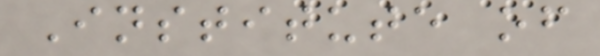Institute of
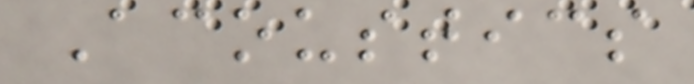Acoustics
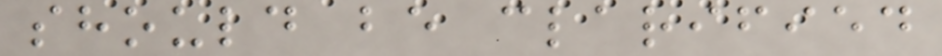should be clarified
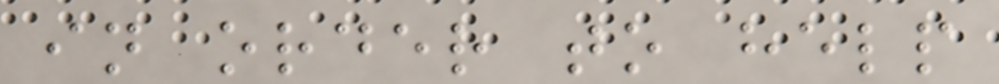in order to help
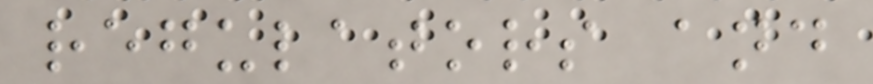regulators and
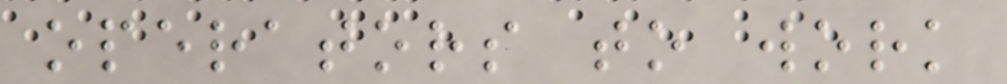operators to work
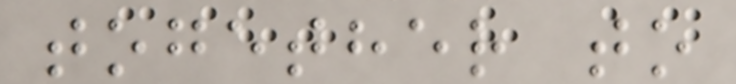together to
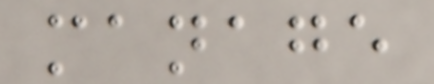manage
